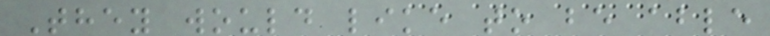They would like to be able
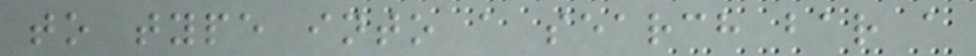to type into a search bar a
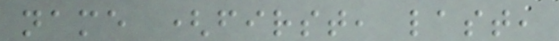name (first, last,
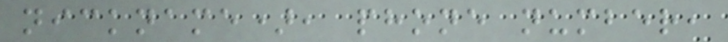nickname), phone number,
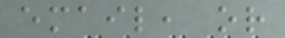email, or
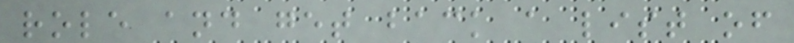role and get back a list of
